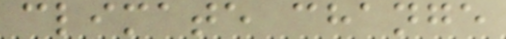climate change
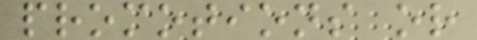promotions or
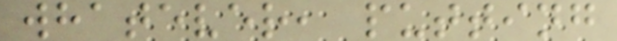whatever, putting
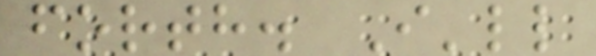forth. I'll
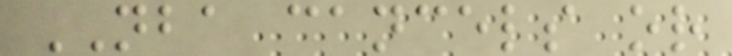NBA cancels or
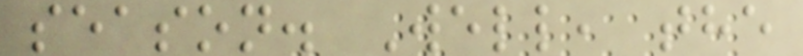season. Well, the
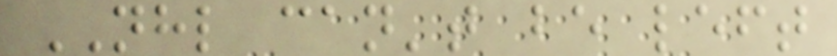NHL can't be left
